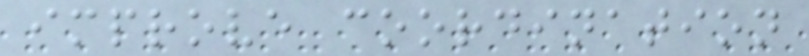improve coordination
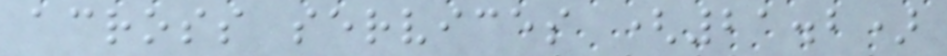across services (21.2)
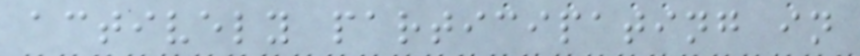actively participating in
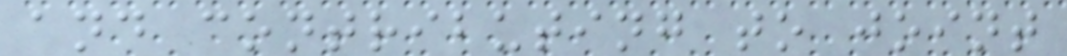and contributing to joint
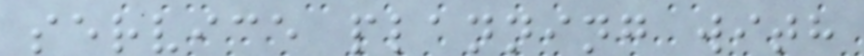service planning with
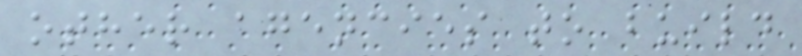other agencies to build
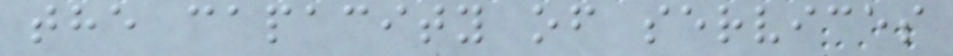the capacity of services
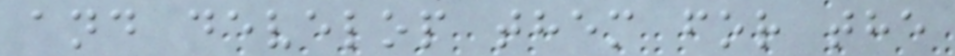and develop them for the
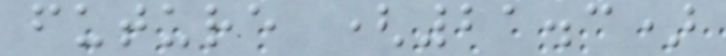future (21.3)
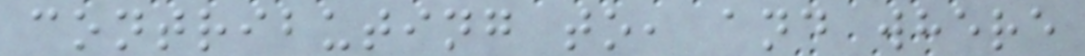contributing to, and where
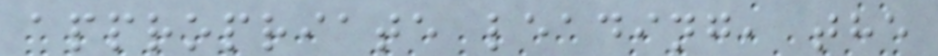appropriate leading, the
